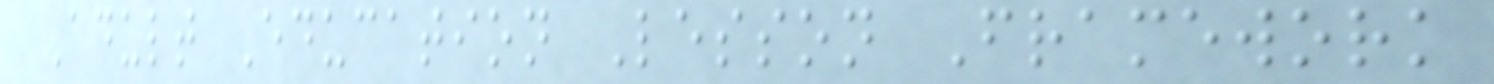Adult Education Lesson Framework
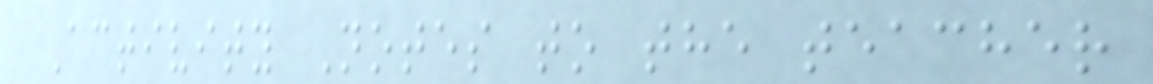Activity Notes to the teacher
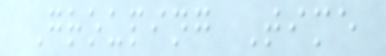Grouping Time
